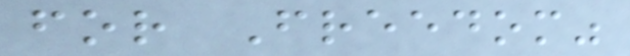for Freedom"
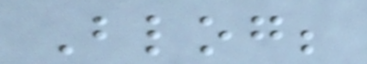Blog;
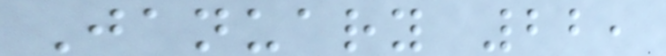January 22,
